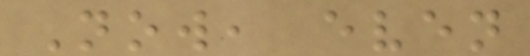Now, even
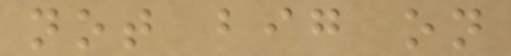not big on
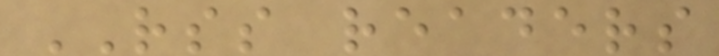RSS readers
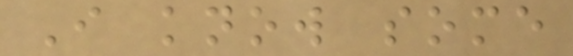I know some
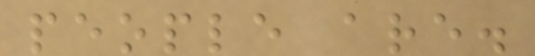people are.
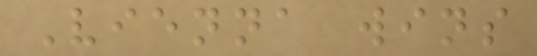Vienna wins
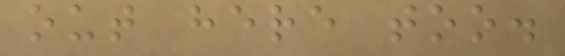out here too.
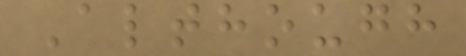Although
